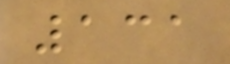131
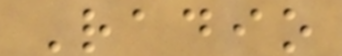Radio
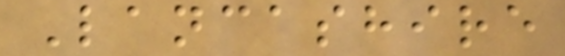Lancashire
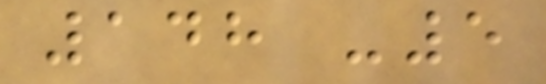148 -5
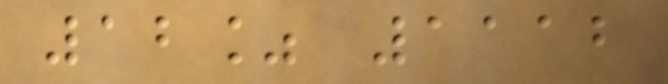12% 1112
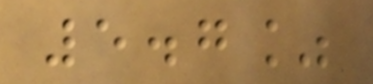5.7%
